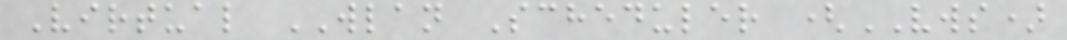Virtual WLAN Scheduler (VWS)
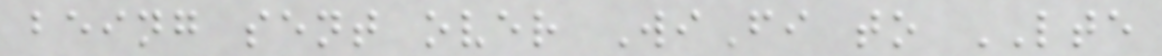being sent over WiFi to LTE
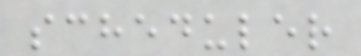scheduler
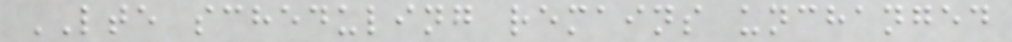LTE scheduling remains unchanged
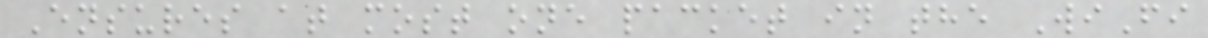Ensures at most one packet in the WiFi
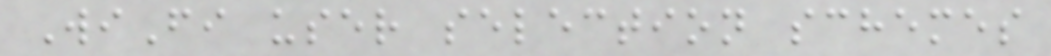WiFi user selection schemes
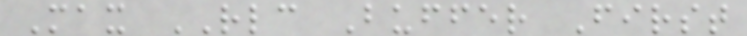Max RLC Buffer First
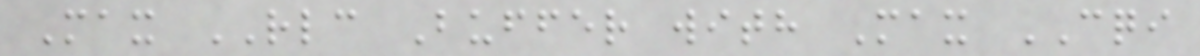Max RLC Buffer with Max CQI
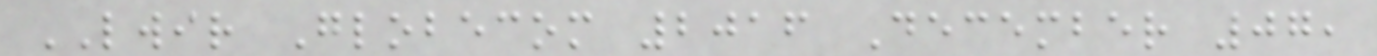LWIR Globecom 2016 December 07,
